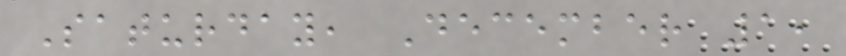Saturday, December 1,
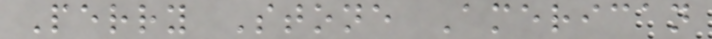Perry Stone American
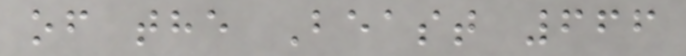of the Beast 666
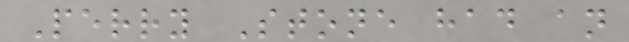Perry Stone had an
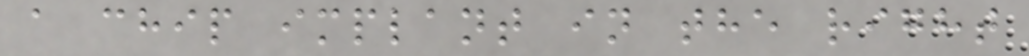a chip implant in the right
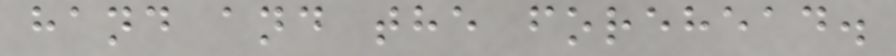hand and the forehead.
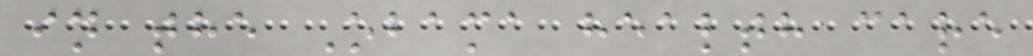in the Obama health care
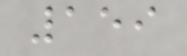159
